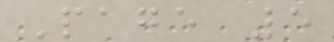Page 5
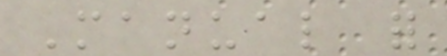Manual for
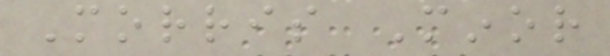Morris Minor
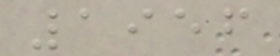1956
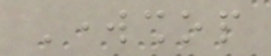Workshop
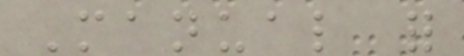Manual for
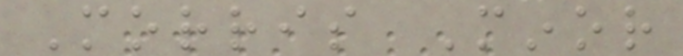Morris Minor
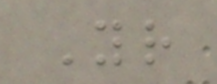Your
